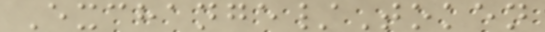Exchange/Token
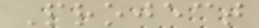Project
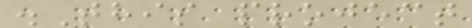.This project
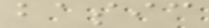basic
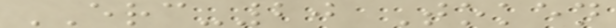ERC-20 Token
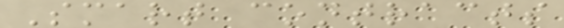Smart contracts
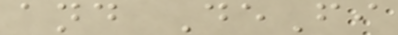and DeFi
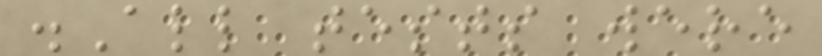.All tests were
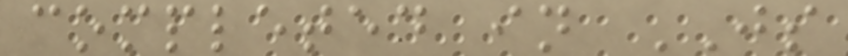completed in JS
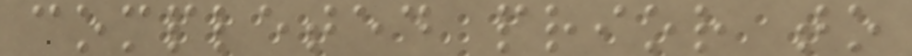completed prior to
